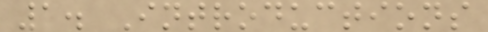1. Introductions
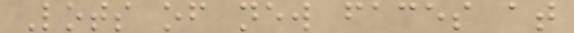Lots of new faces at
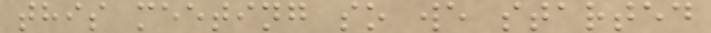this meeting so we started
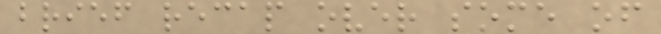brief recap over some of
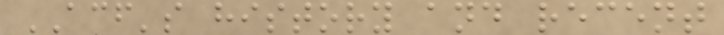ACF's history and recent
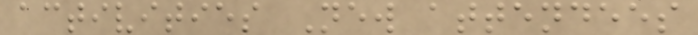activities New attendees
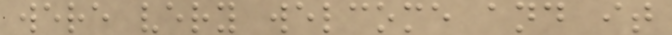were very welcome and it
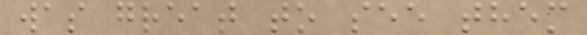was great to see them
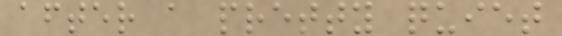after a pretty quiet
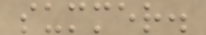summer.
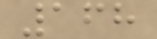168
